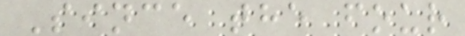Since the four
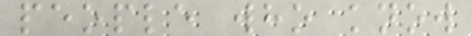people who know
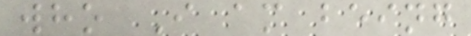who I am being
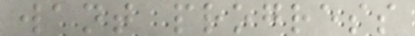want progress
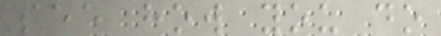see how you do
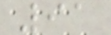91
